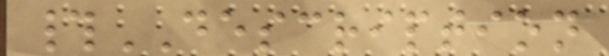#DESCRIPTION
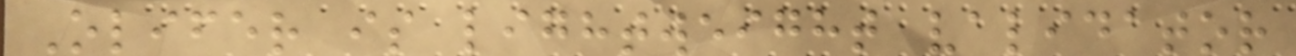Olifer is lightweight validator
